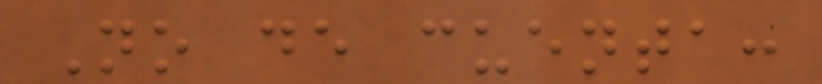No de cuenta:
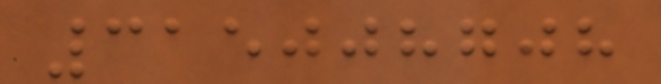315008708
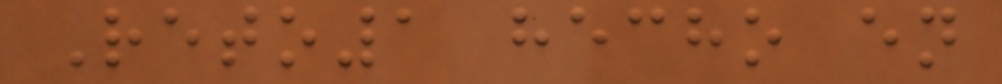Reto1 hecho en
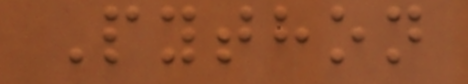Python
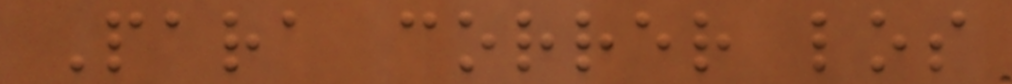Para correr los
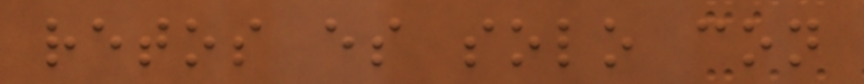retos es solo con
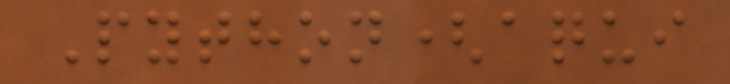Python(aqui
